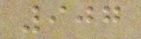907
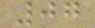07
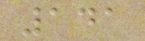141
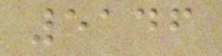5146
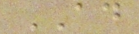AD
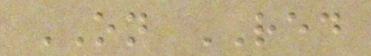ON RED
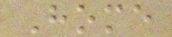Home
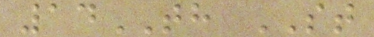14TH ST
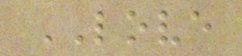LOVE
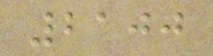2100
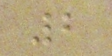2
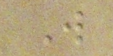W
